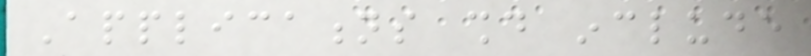Applications should include
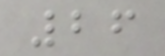26
